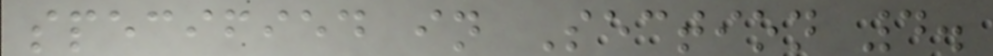specified in Section 4.
